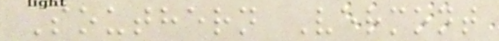Southern Vermont
